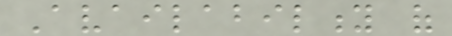Availability of
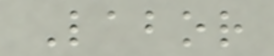Labor
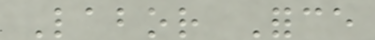Labor Force
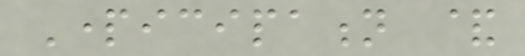Participation &
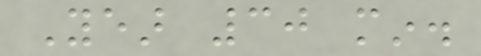Year 30 min.
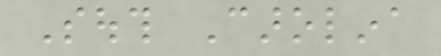South Carolina
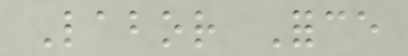Labor Force
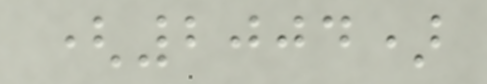(2004)
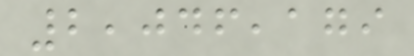2,046,179
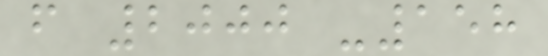from 2000 -158
